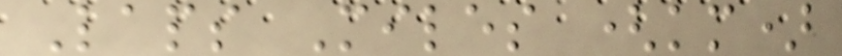Laps Miles (km)
